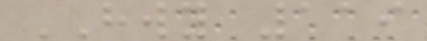HWY 119
